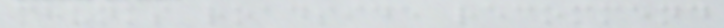chunks roadside recommend
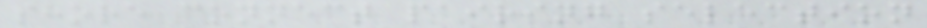shore connect pairing selection
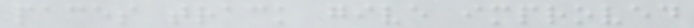paces track give improved
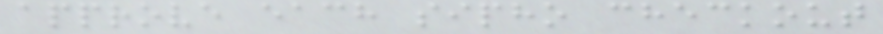approve each sipho checkout
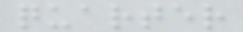quarter
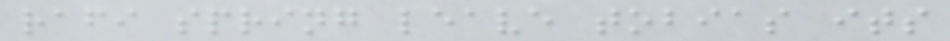rafi spring leave tobias its
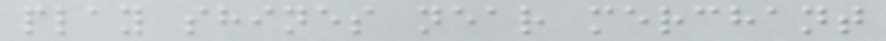play shines near merchant
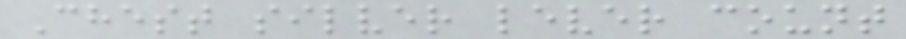Chest silver lever count
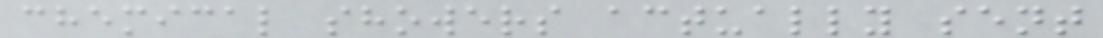chemical showers actually sent
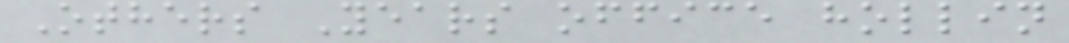Others Years office hollin
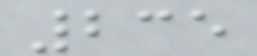235
